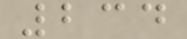234
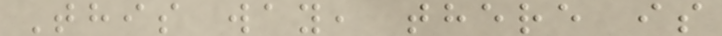This way, there is
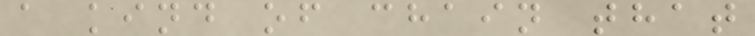a kind of chain that
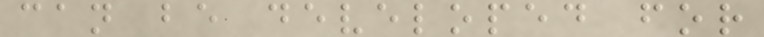can be developed for
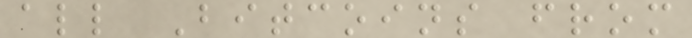all Bitcoins from
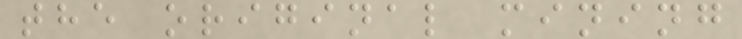the original mining
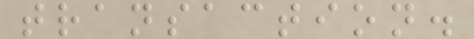transaction.
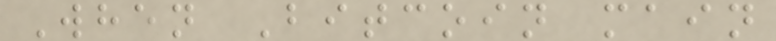When Bitcoin main
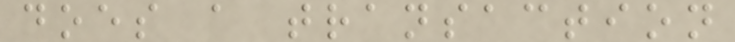does a transaction
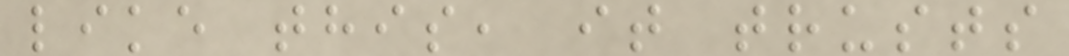like this, it trusts
